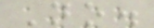No.
